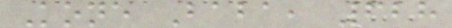Kone Baba, 628
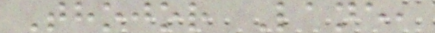Thojor Lane,
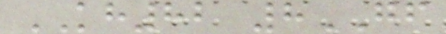KH82 8GF
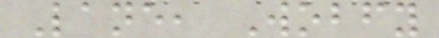Lane, Wobfy
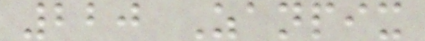220 Zanpix
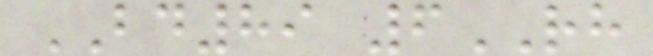BD89 6RH
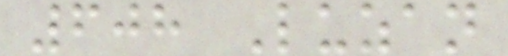608 Luzan
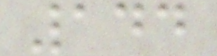144
